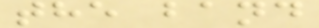the band
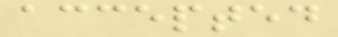accepted
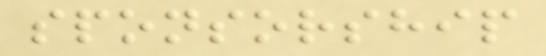sponsorship
